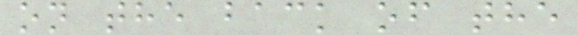on the back of the
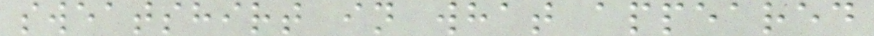sweatshirt in what appeared
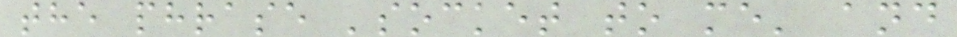the phrase 'socket to me' and
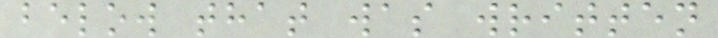below that was written
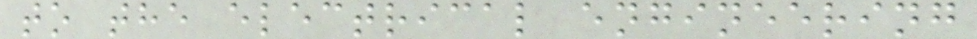to the electrical engineering
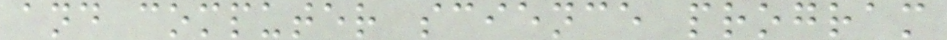and computer science program
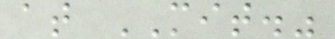at MIT."
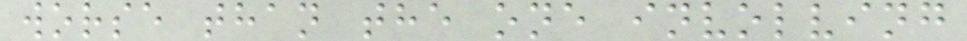worse than the one involving
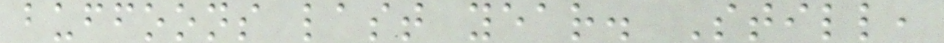buffoons last year. Still,
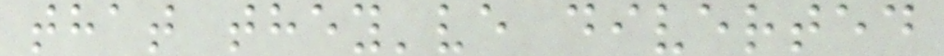that they've diverted
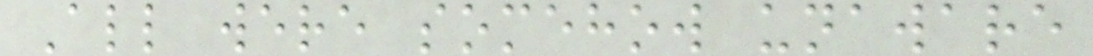All were somehow unaware
